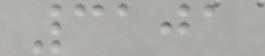3101
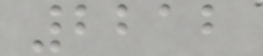2212
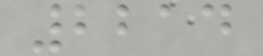2214
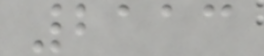2113
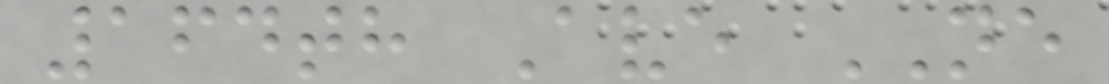164th Ave NE
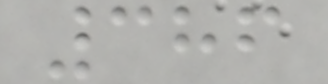386
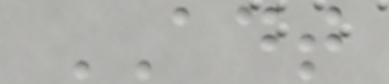ADT
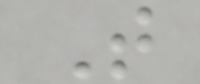T
